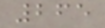265
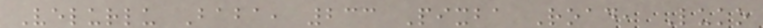Velurlu Baba, 233 Pixba Road, Luko
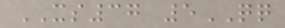XS37 5QQ
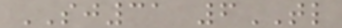SJ31 6TL
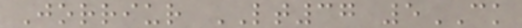Jorriur LT37 5CK
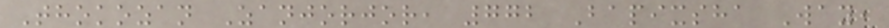Thokozan Zanjorjor, 772 Bapixsha Way,
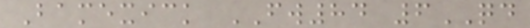Bamexick FW84 6QD
